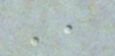',
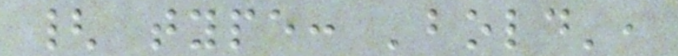{ type: 'bold',
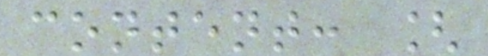content: [
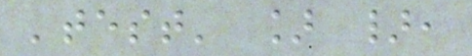'test' ] },
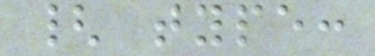{ type:
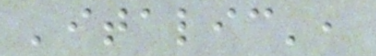'italic',
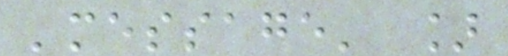'message' ]
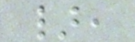},
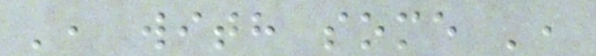', with some ',
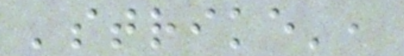'strike',
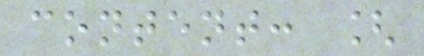content: [
